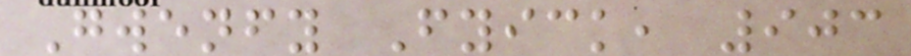Gwenfy Fyick, 903
